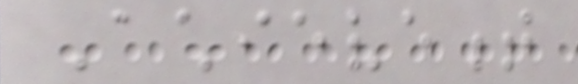Achievement
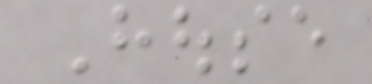House
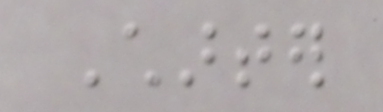Charter
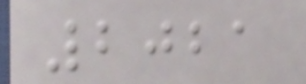2021
